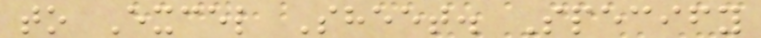to Excel Sheet. Specify
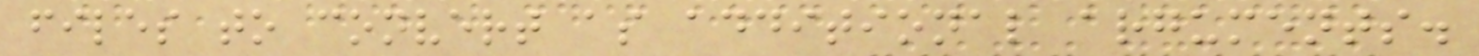files to convert as additional arguments.
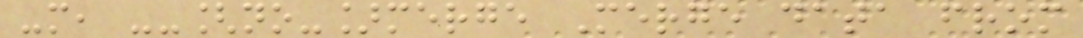-m, --[no-]merge Merge data from
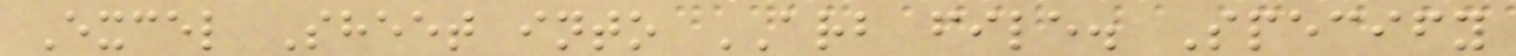Excel Sheet into ARB file. Specify
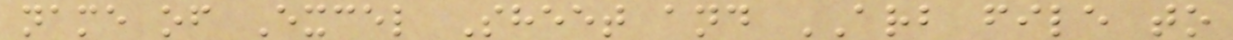name of Excel Sheet and ARB file to
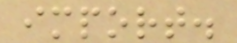import.
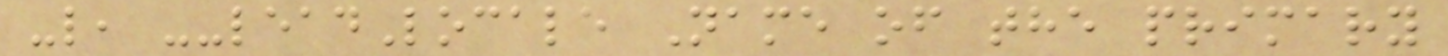-l, --leadLocale Name of the primary
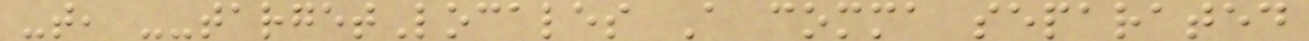-t, --targetLocales A comma separated
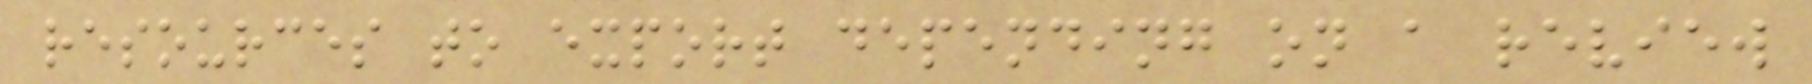resources to export depending on a review
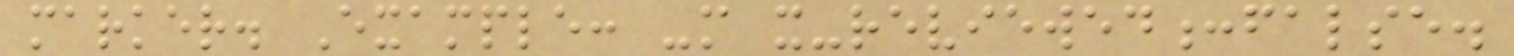marker. Example: -m x-reviewed:false.
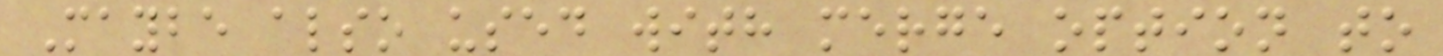Maybe also used with merge option to
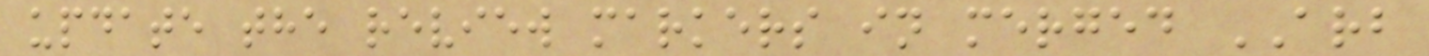update the review markers in merged ARB
